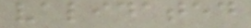validated
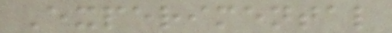Experimental
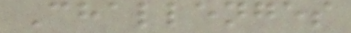Challenges
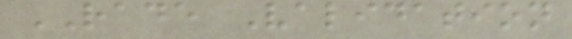RADE Validation
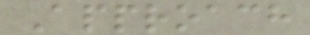Approach
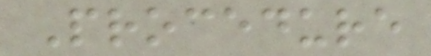Procedure
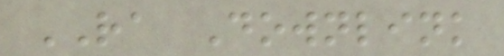RA Downlink
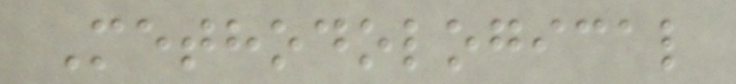Methodological
